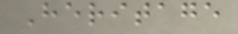Heritage
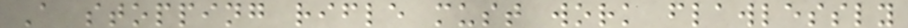A stopping rifle must work flawlessly
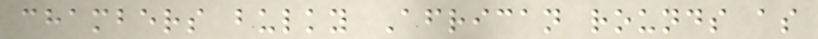chambers bulky African rounds as
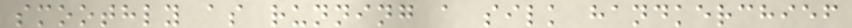smoothly as running a silk handkerchief
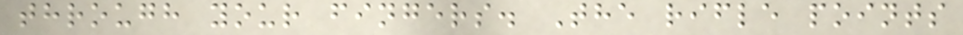through your fingers. The rifle points
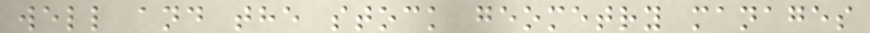well and the stock geometry manages
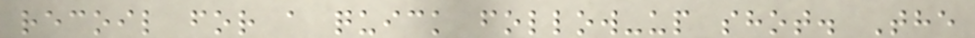recoil for a quick follow-up shot. The
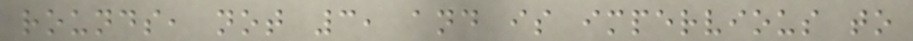rounds, not 3, and is impervious to
